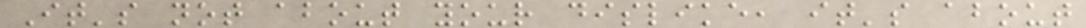It's not about your dislike, it's about
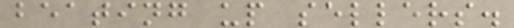beating up sellers.
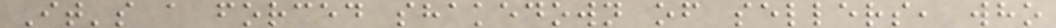It's a forced shakedown of sellers, who
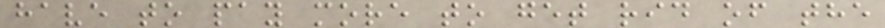have to pay more to get rid of the
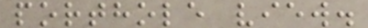porthole view.
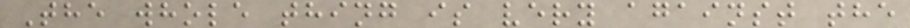The whole thing is very against the
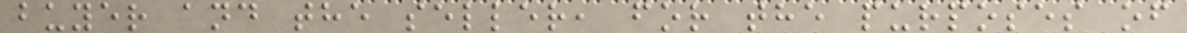buyer and the seller, for the purposes of
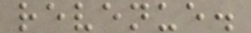revenue.
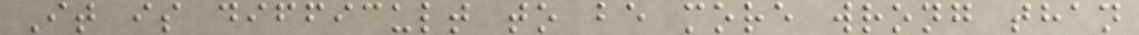It is difficult to be more wrong than
